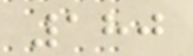180
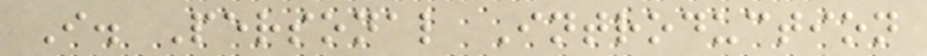I. Personal Introduction
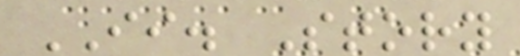II. Story
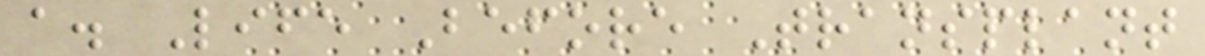a. Life Before Transplant
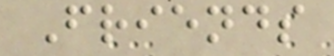Friends
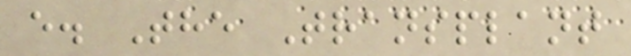e. The Transplant
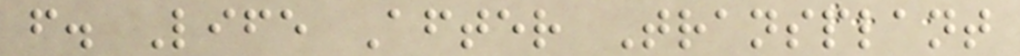f. Life After Transplant
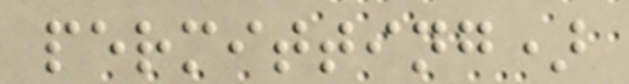permitting)
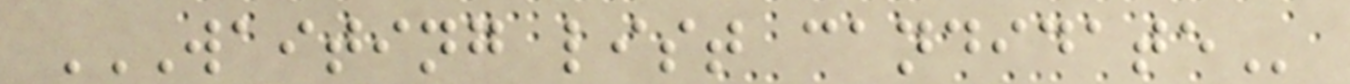WAITING LIST CANDIDATE
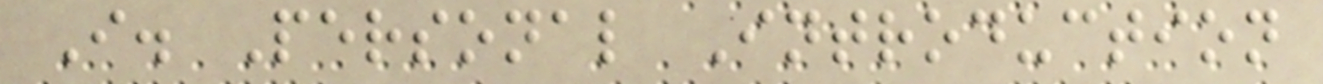I. Personal Introduction
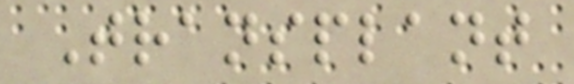Transplant
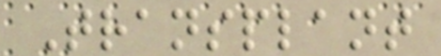Transplant
